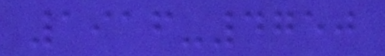1916-4750
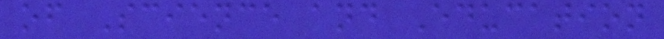of Science and Education
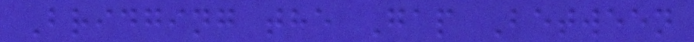Bridging the Gap Between
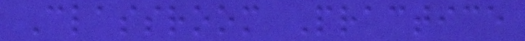Classroom Practice
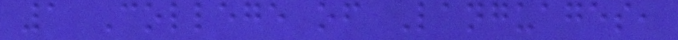1 College of Languages,
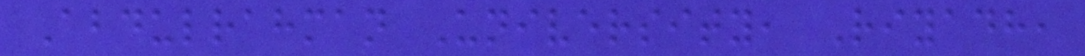Abdulrahman University, Riyadh,
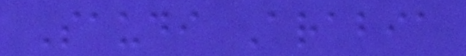Saudi Arabia
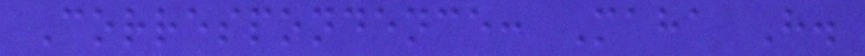Correspondence: Maha H.
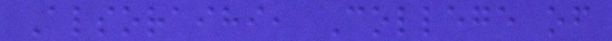Alsoraihi, College of
